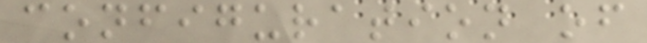configuration of
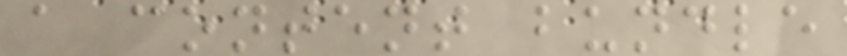a content bundle
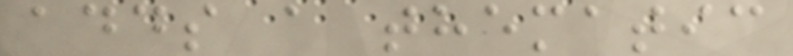adds a thematic
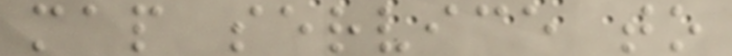map service to
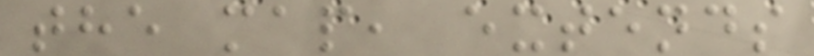the map, extends
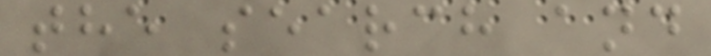the search and
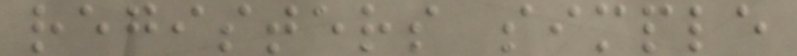registers simple
